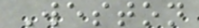Weston
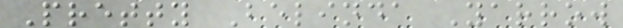Pretty Belinda Yarrow
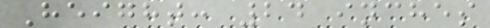Height: 24 inches
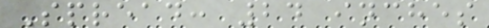Spread: 24 inches
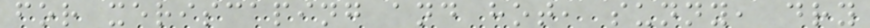for xeriscaping and hot, sunny, dry
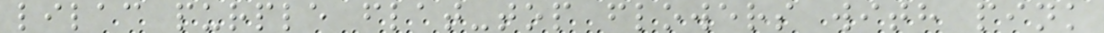lilac purple flat-top flowers with pink
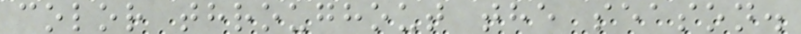color throughout the season.
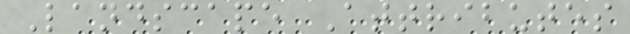Landscape Attributes
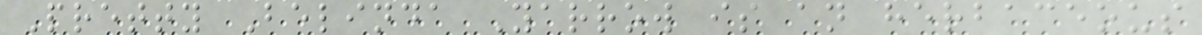Pretty Belinda Yarrow is an herbaceous
